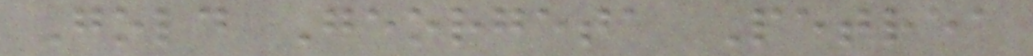Gold Georgeta Petrea
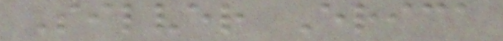Silver Erica
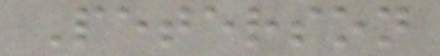Peterson
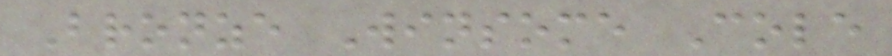Bronze Winsome Cole
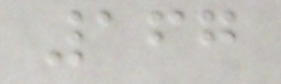167
